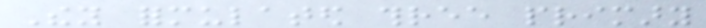They formulated three primary
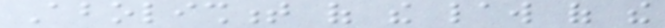Abolishment of the law of the
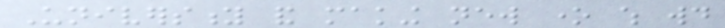University and making new one which would
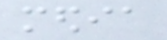media
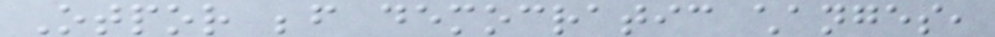Otpor before democratic changes,
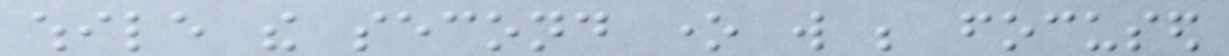while the second one will be focused
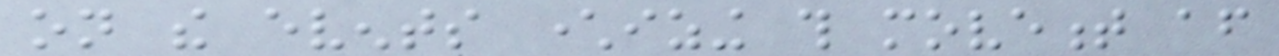on the events characterizing this movement after
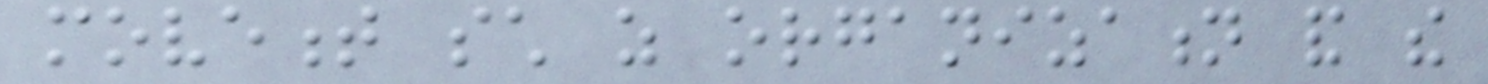movement such as organization and the
